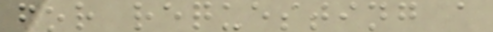for requesting a
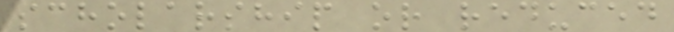scholarship or reduced
